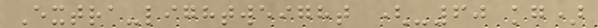Extra-lightweight (-60 kg)
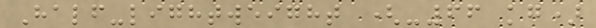Half-lightweight (-66 kg)
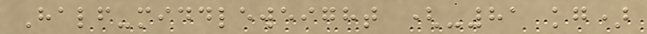Half-middleweight (-81 kg)
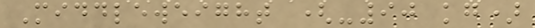Middleweight (-90 kg)
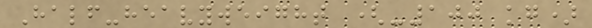Half-heavyweight (-100 kg)
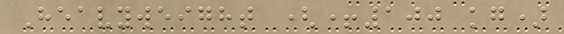Heavyweight (+100 kg)
